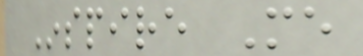Inspire Me
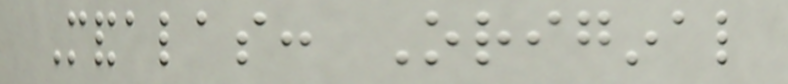Mandalas: Original
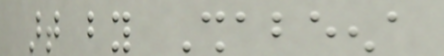art by Shabeena
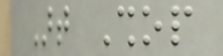Art Shop
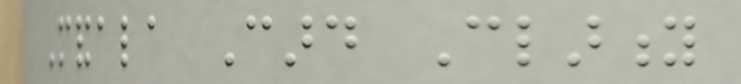Mandala Card Clarity
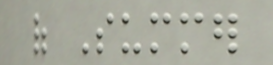of Summer
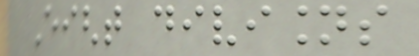Eight divisions
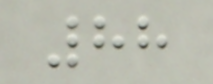88
